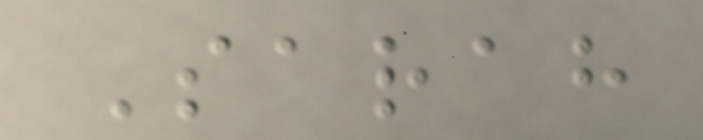Sarah
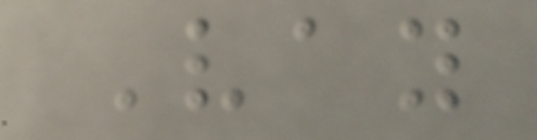Vay
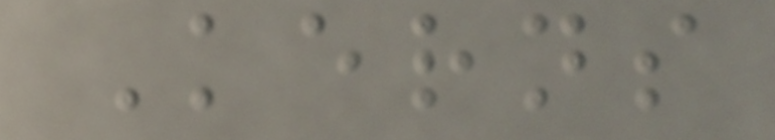Kerns
